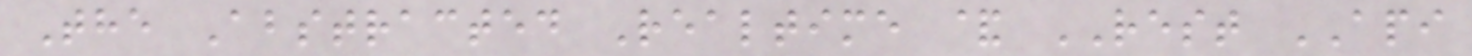The Abstracted Realtime & REST API
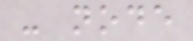- node
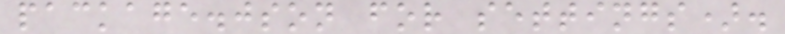package.json for settings).
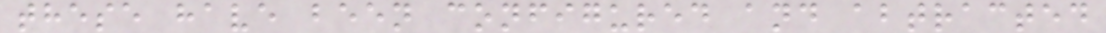these have been configured and abtracted
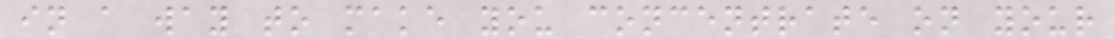in a way to make you concentrate on your
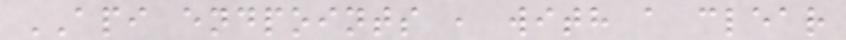API endpoints , with a clear
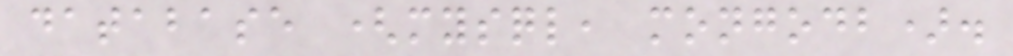database (mysql, mongodb).
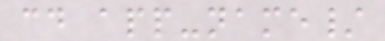cd app-name/
